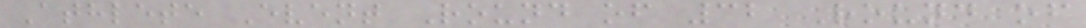Athlete Event Round of 32 Round of
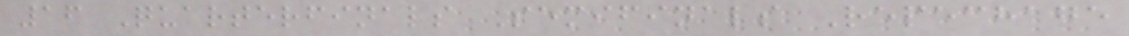16 Quarterfinals Semifinals Repechage
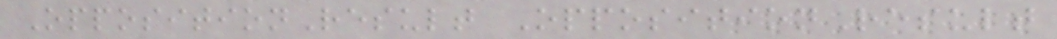OppositionResult OppositionResult
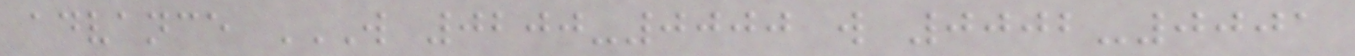advance W 0200-0000 W 0002-0001
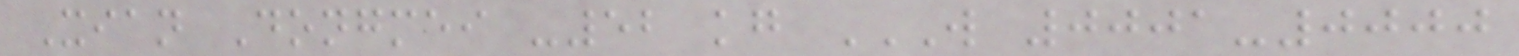Xian Dongmei -52 kg W 0001-0000
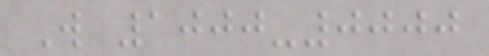W 1000-0000
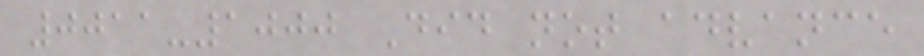0011-1000 Did not advance
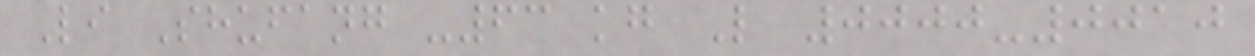Li Shufang -63 kg L 0000-0010
